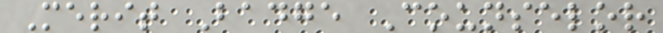Merit Badge Counselor
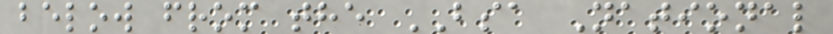below from the BSA National
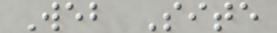Web Site
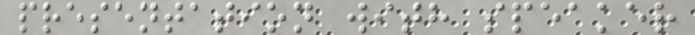presentation with speaker
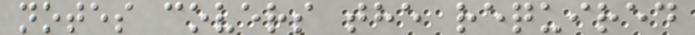notes covers the required
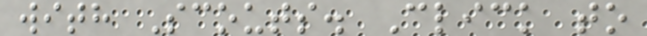with Scouts. Click to
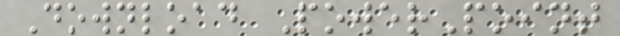Download PowerPoint
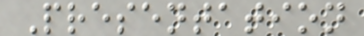Presentation
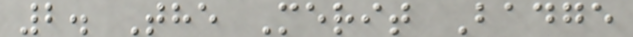2. The Merit Badge
